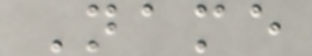Name
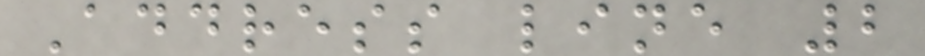Address line 2
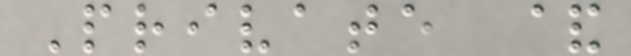Private &
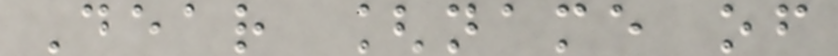Dear [name of
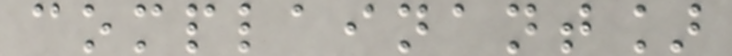complainant]
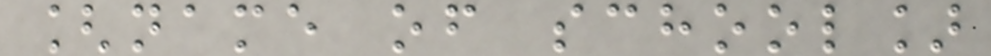[name of school]
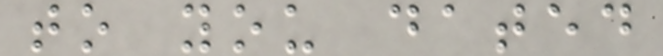to you dated
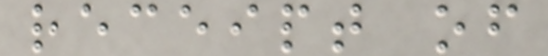receipt of
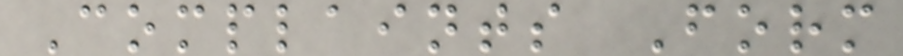Complaints Form
